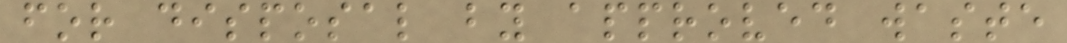for disposal by approved waste
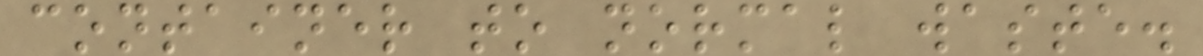container to normal waste.
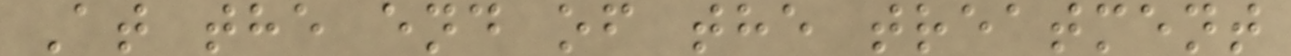At the end of the treatment
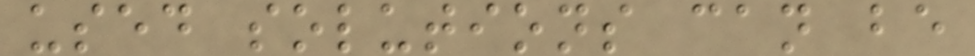used solutions can be
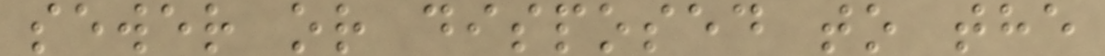sewer or disposed to the
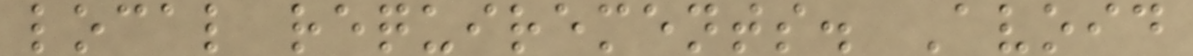local requirements. Avoid
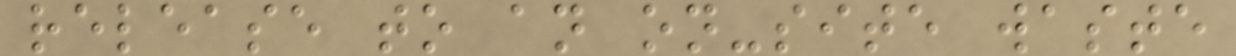release to an on-site waste
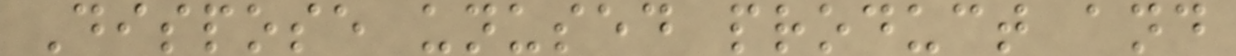Dispose unused product and
